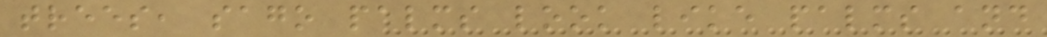trees, sago palms look like palms and
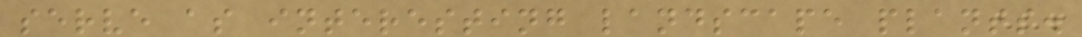serve as interesting landscape plants.
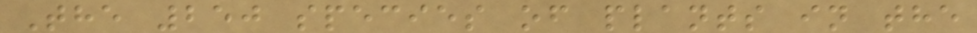The 250 species of plants in the
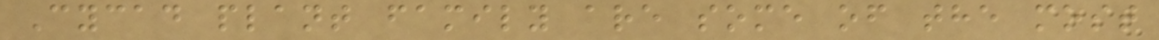Cycad plant family are some of the most
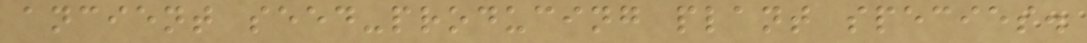ancient seed-producing plant species.
